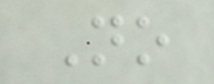No
